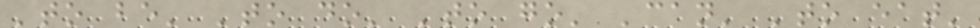'to be' 'to do' 'to go' 'can' 'to eat'
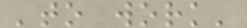'to work'
